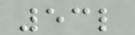53l
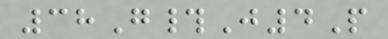38G#J4P
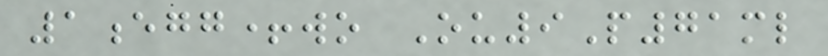1egg+wo Ou9P71ml
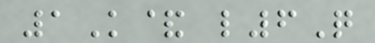1K& l6Q
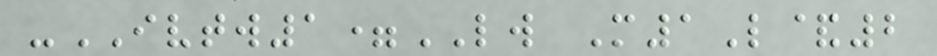-IVTW1=LW M1L&2
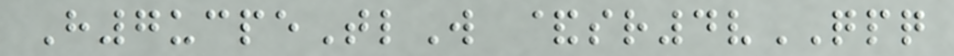H7ucpeTlW &sr4vQPQ
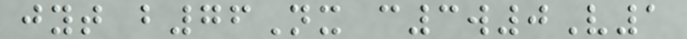jyt b76Nx c3w0V1
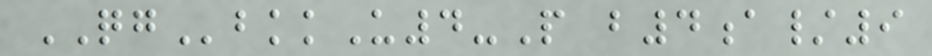QGbkkU4-P b4a/9
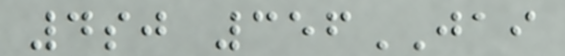4sj 356JAI
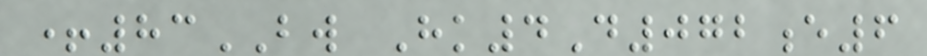+83BW Hk4D072e6
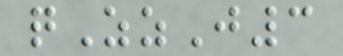qZzJ3
